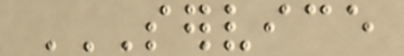SERVICE
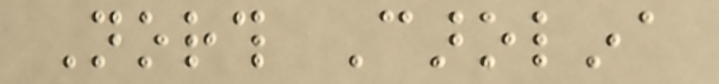North Carolina
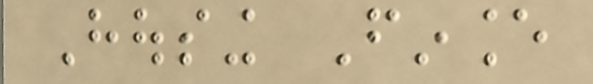Housing Finance
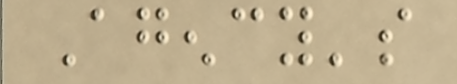Agency's
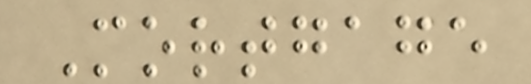Mortgage
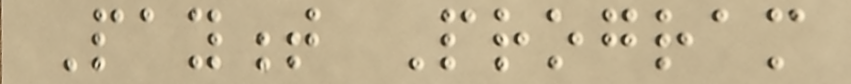Payment Program
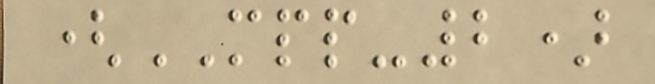(MPP-2)
